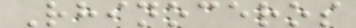Rhinoceros
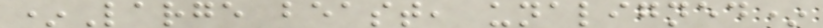*Large beast, unaligned*
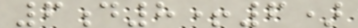6d8+6)
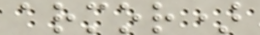armor)
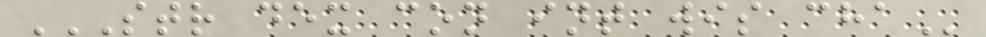STR DEX CON INT WIS CHA
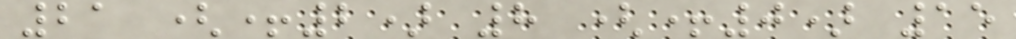21 (+2) 8 (+0) 15
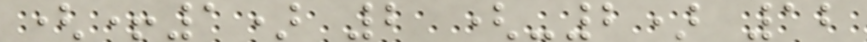(+1) 2 (-2) 12
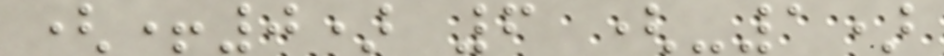(+0) 6 (-1)
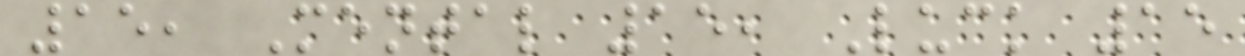15, Mental 15, Luck 15
